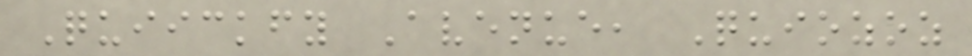Quiickfy Avenue, Quiozoz
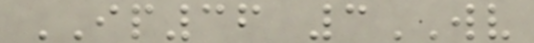IP36 3WV
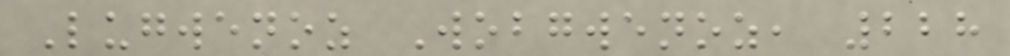Lugwenoz Wobgwenoz, 228
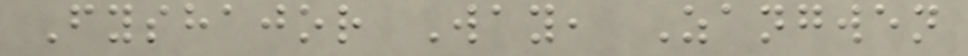Fyshajor Way, Zangwen
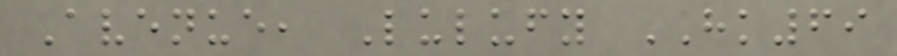Avenue, Lulufy HK69
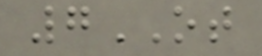7OT
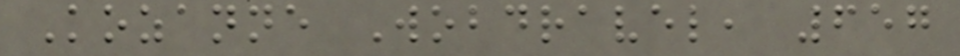Kozanne Wobdravel, 657
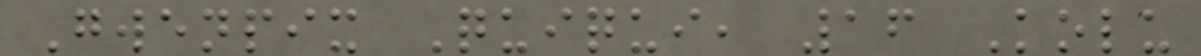Gwenpix Quiqui, 16 Kolu
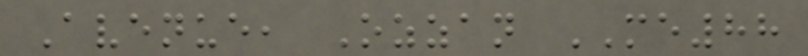Avenue, Ozzan ME88
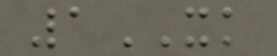1XK
